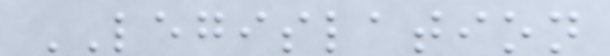LEGISLATION
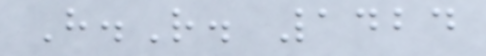H.R. 1424
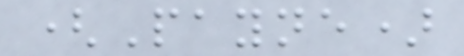(Payne)
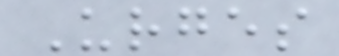Urges
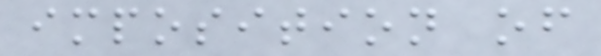imposition of
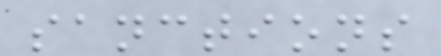sanctions
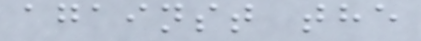against the
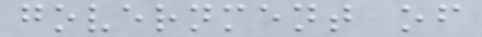government of
